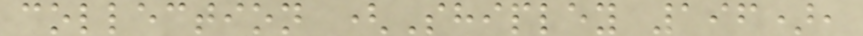collection (Shipley 196),
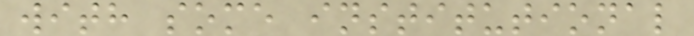with some institutional
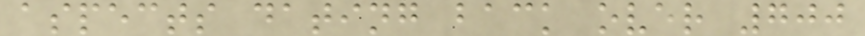aspects dating back over 700
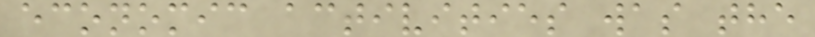economic activities was the
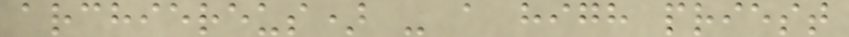archiereus) - a high priest
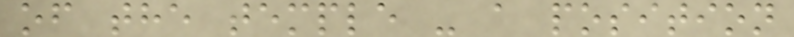of the temple - a position
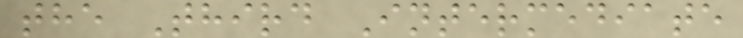the Third Intermediate
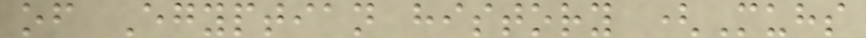of Egyptian history (Muhs
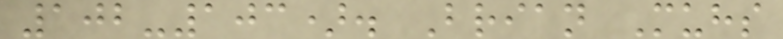102-103). Brian Muhs
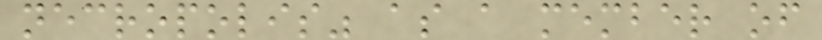necropolis" as a member of
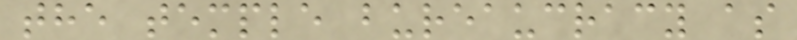the temple bureaucracy as
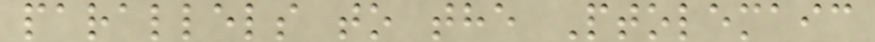parallels to the Ptolemaic
